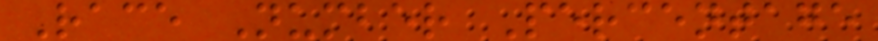Race Number Percentage
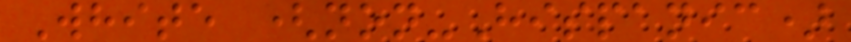White (non-Hispanic)
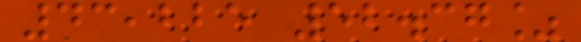43,225 52.37%
